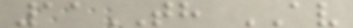11TH AV
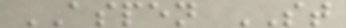ASPEN ST
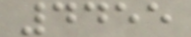4455
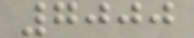7000
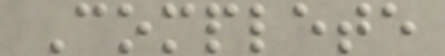Complete
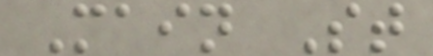Main St
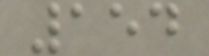154
